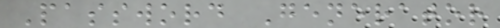Password Generator
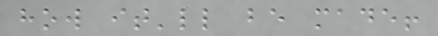how it'll be made!
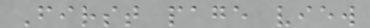First page view
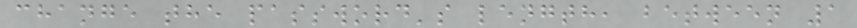change the password's length, between 1
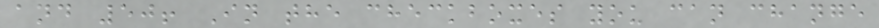and 50! In the checkboxes you can change
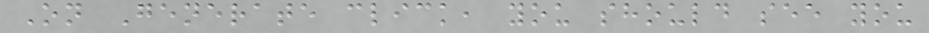On Generate click, you should see you
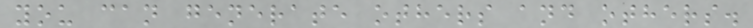you can generate others and others.
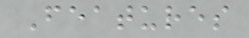Features
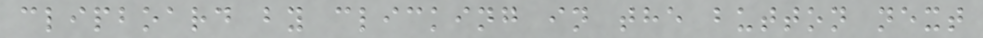clipboard by clicking in the button next
